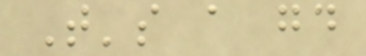That's a good
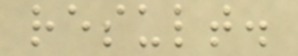result.
